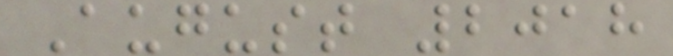August 2018
